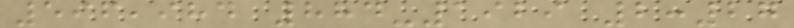596,984 884-1929 2:27
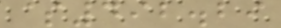$492.29
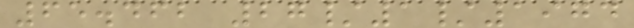65.462 27/1/1974
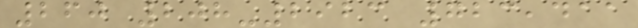260 208-2923 723,411
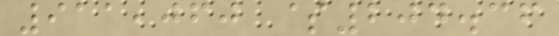911,060 $204.36
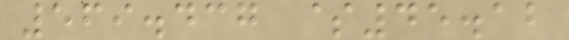569.437 $45.12
